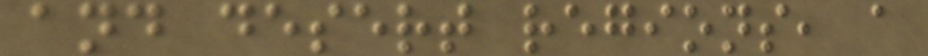and desert regions, a
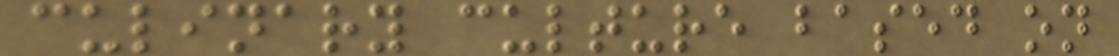culinary culture based on
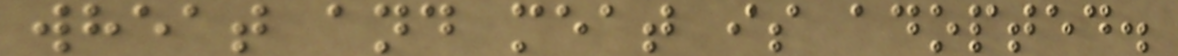wheat and meat is adopted.
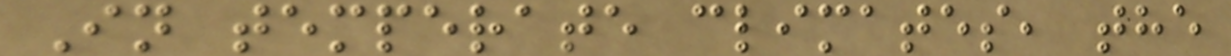In temperate climates, the
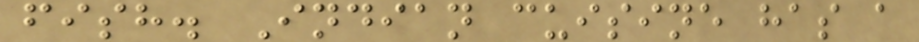fish. Indian cuisine has a
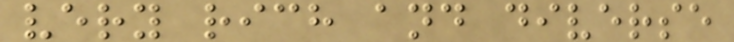very rich and diverse
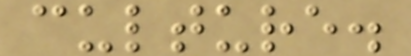culture.
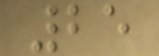25
